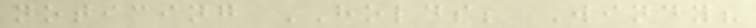noticing HOLDS; Windy?
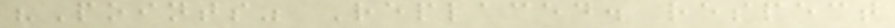"Points" Replaced. respect
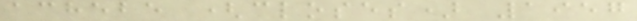achebe (closes) 1957
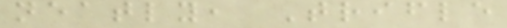neatly, Trifle
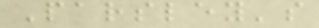Parsley's
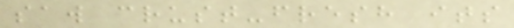saw crust-fresh its
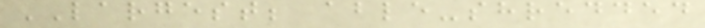LARGEST; able-shredded
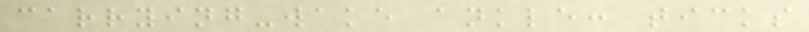carrying-wake ankle: ticks
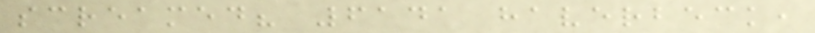screamed? 6141 haverbeck,
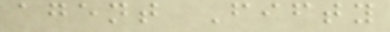agent Fifty
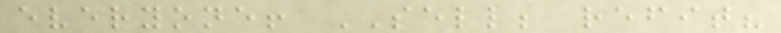everyone! SELL; refit?
